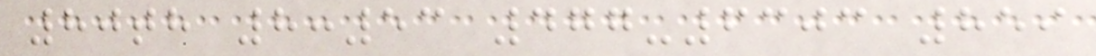80th 8:53 477-6303 859
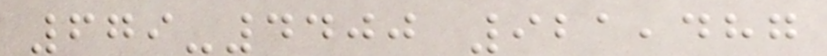679-4400 921,487
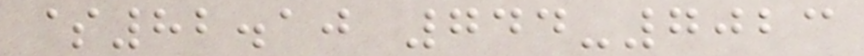$82.10 744-7023
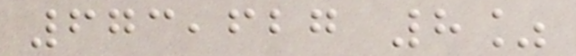673,627 8%
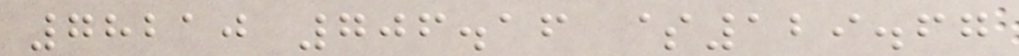78210 706.16 $129.67
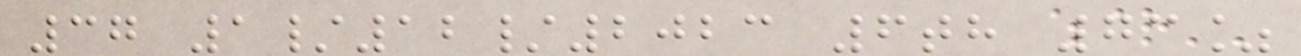37 1/12/2023 6th 73%
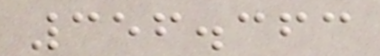356.363
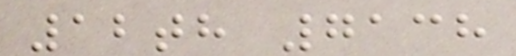12th 7138
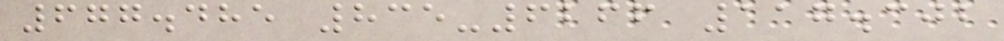677.485 835-6266 117.302
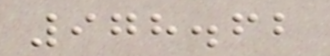978.62
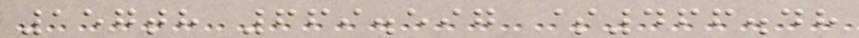157th 669.597 $466.48
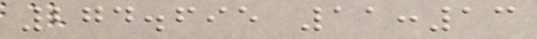274.695 11:13
